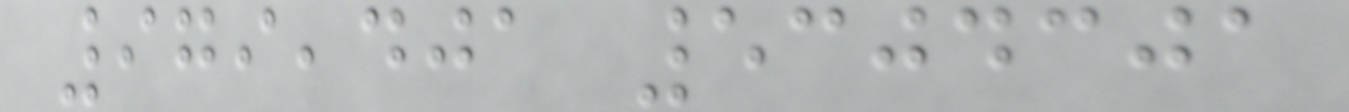979,401 5304301
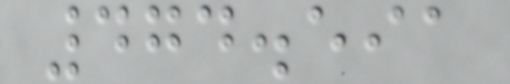474.591
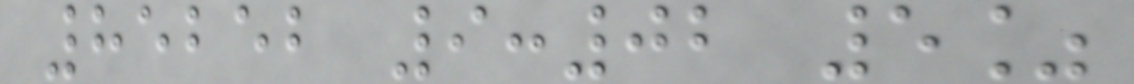85252 9:02 5%
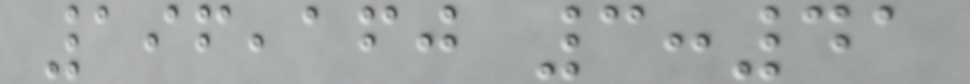196,160 3:41
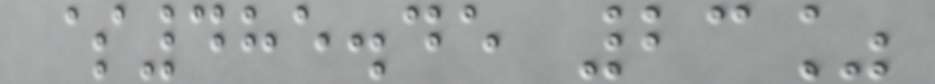$485.45 23%
